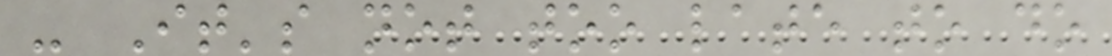- It's not too late to do
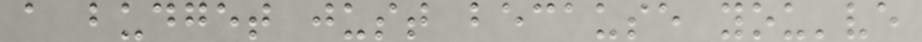a budget just because you've
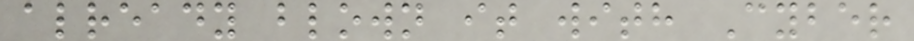already blown it with Cyber
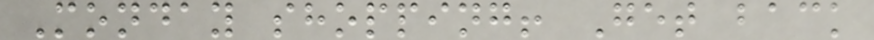Monday shopping! Get back
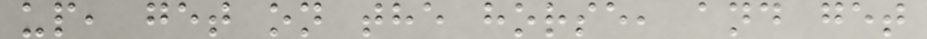up, get on the horse, and get
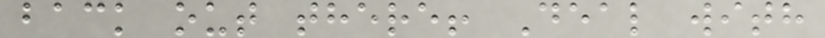back out there! Deal with
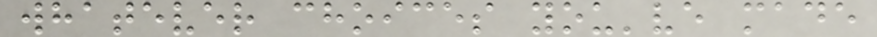whatever choices you've made
